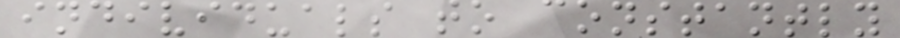individuals to constantly
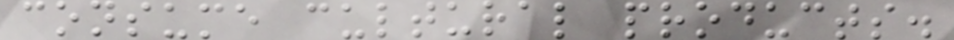consume cultural products.
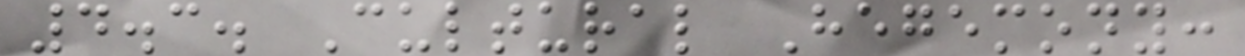4.3. Cultural Hegemony:
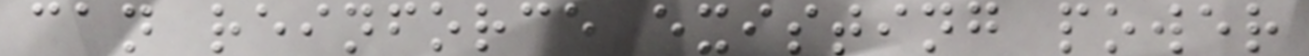can reinforce existing power
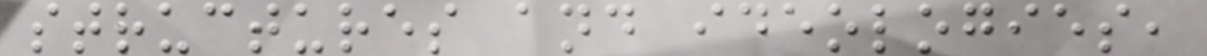structures and ideologies,
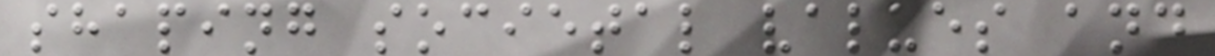shaping societal values and
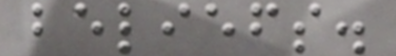beliefs.
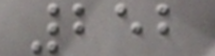252
